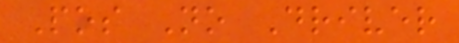Pos No Driver
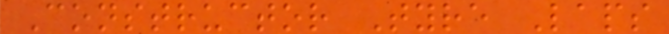Constructor Tyre Laps
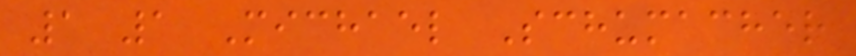1 1 Michael Schumacher
